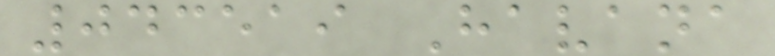043519 Havana
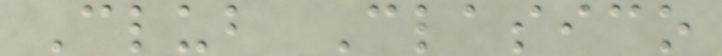Club Clasico
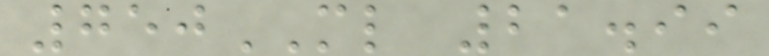750ML 21.99
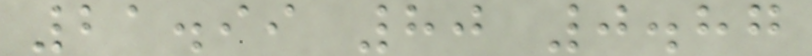21.99 80 0.87
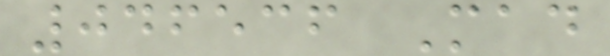046536 Mad
